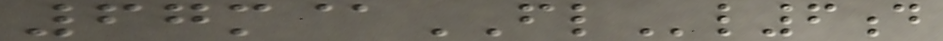67m@FLl6d
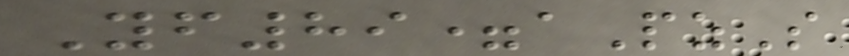Yf89=aPzS
